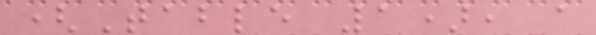(Table 1), a
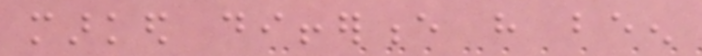marked difference have been
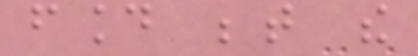found between the
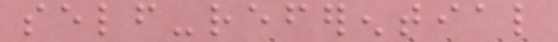self-referential
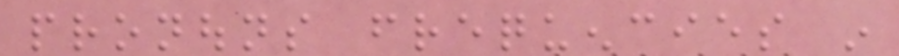pronouns frequencies in
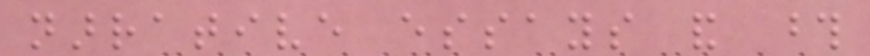narrative essays and those
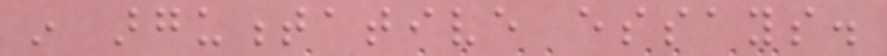in argumentative essays.
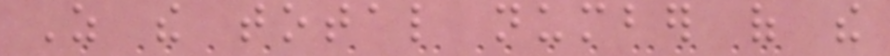As the total number of the
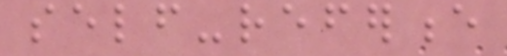self-reference
